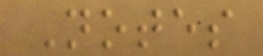Notes
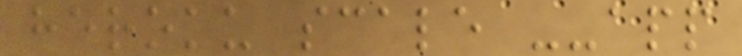heroku scale --app
